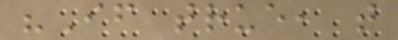"If true, that
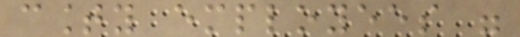county employees were
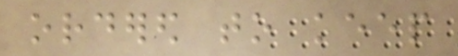ordered to keep
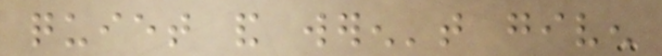quiet and weren't given
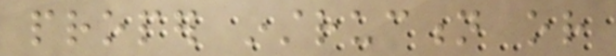proper instruction or
